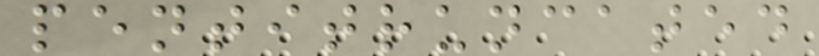pentitruncated
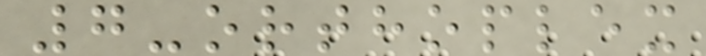7-orthoplex
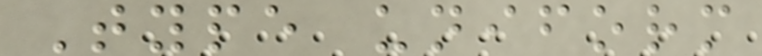Type uniform
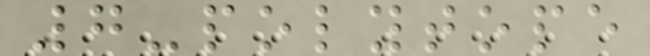7-polytope
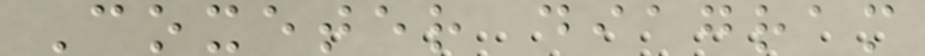Coxeter diagram
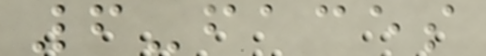6-faces
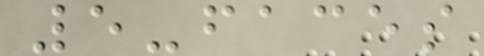5-faces
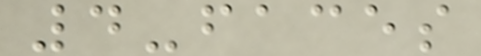4-faces
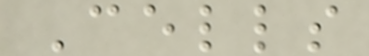Cells
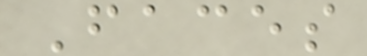Faces
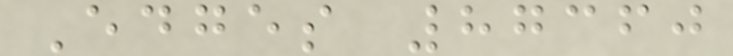Edges 87360
